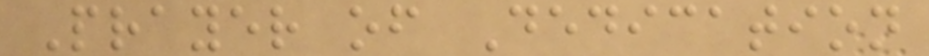Prayer of Dedication
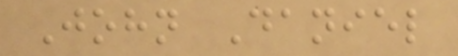John Daniel
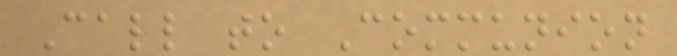Call to Communion
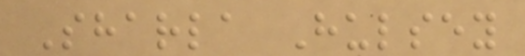Sharla Hulsey
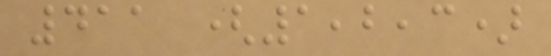411 (1,2,3)
